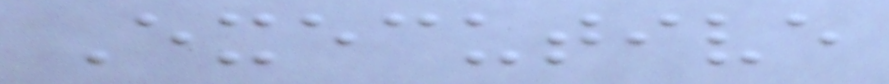Executive
